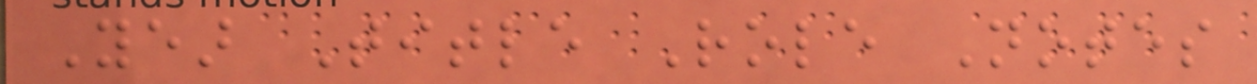Year Title Role Notes
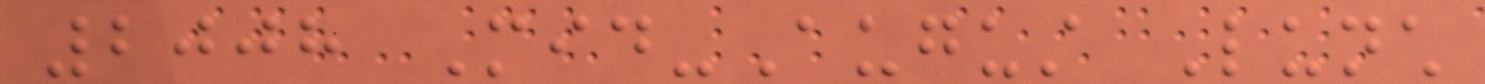2008 Mid-August Lunch
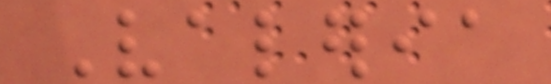Valeria
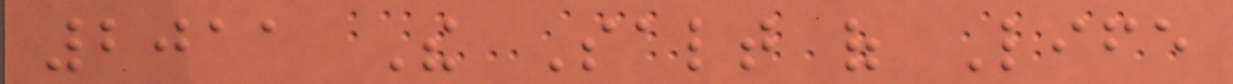2011 The Salt of Life
